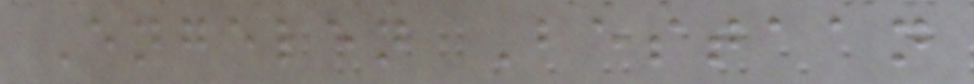Engelen Bestaan
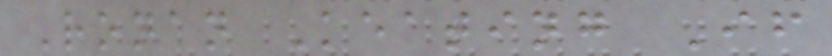Ronan Keating If
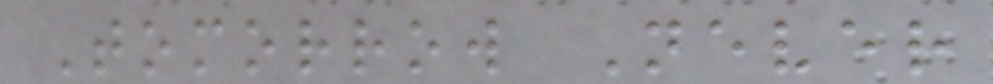Tomorrow Never
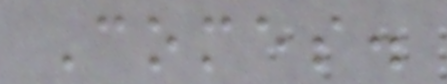Comes.
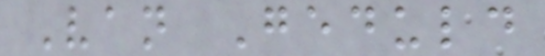Van Geduld
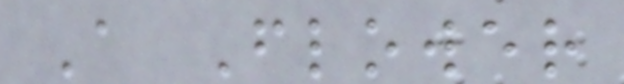A Flower
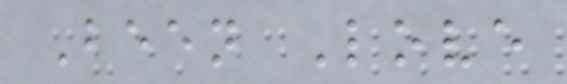Been Love
